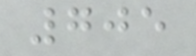705
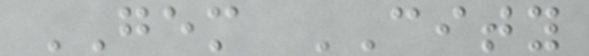GEM CITY
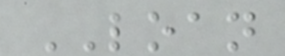LOAN
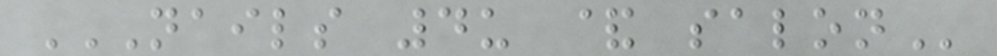NAILS 4U & SALON
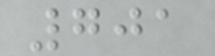701
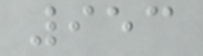953
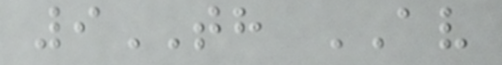9TH AV
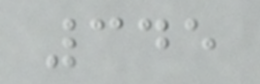345
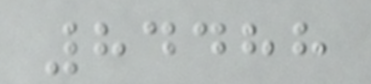84488
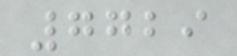7729
